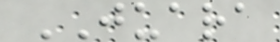JUARA
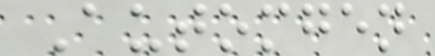Automgen
